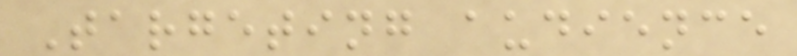Targeting audience
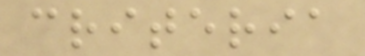criteria
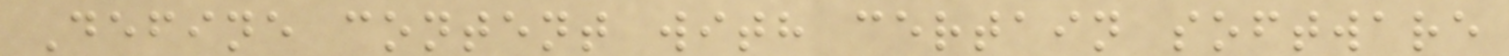Define content with certain software
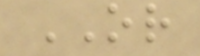OR
